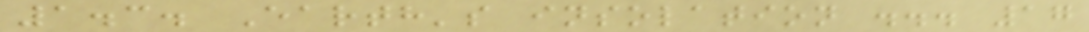1.3. Earth's insolation ... 17
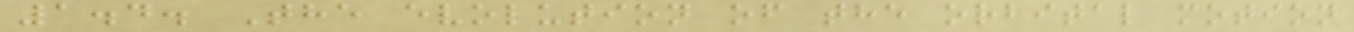1.4. The evolution of the orbital motion
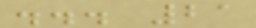... 21
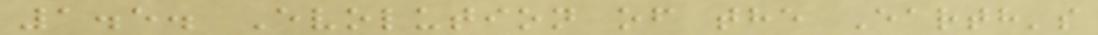1.5. Evolution of the Earth's
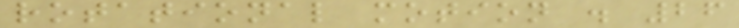rotational motion . 26
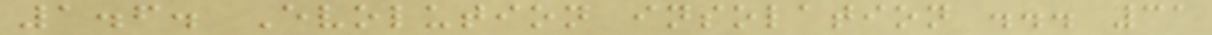1.6. Evolution insolation ... 31
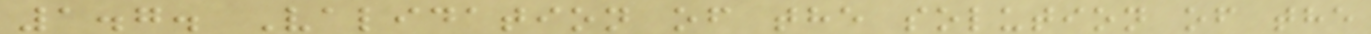1.7. Validation of the solution of the
